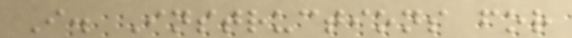I. Instructions for
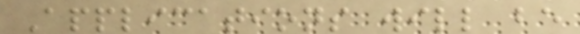Applications will be
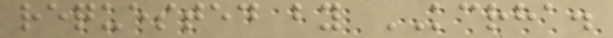requested by KCRHA.
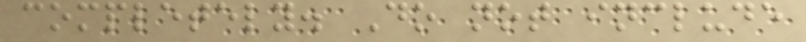completely. Do not include
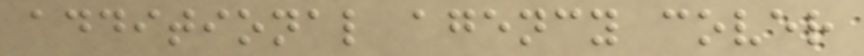additional agency cover
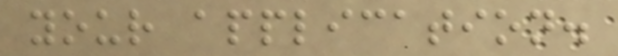your application.
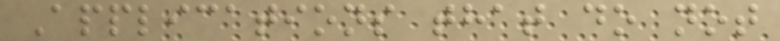Applications that do not
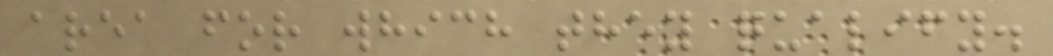area for which they qualify.
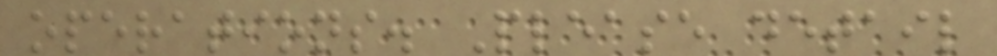operations. Please detail
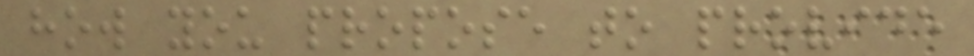how you propose to provide
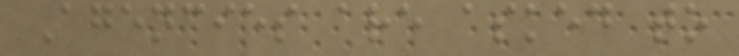Agencies are asked to
